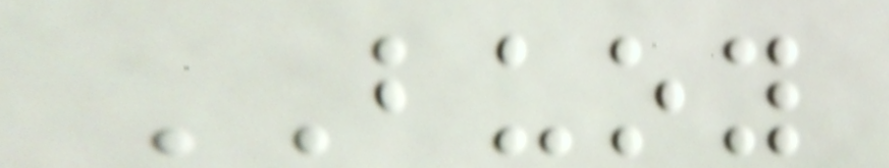BUOY
